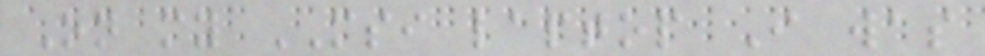On my MSI laptop I was
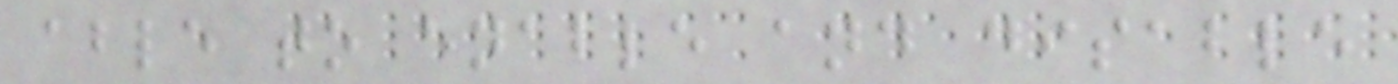able to enable and disable
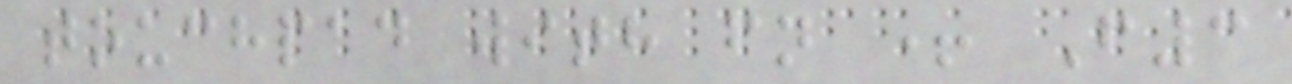touchpad with fn + F3
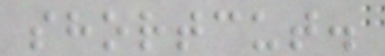shortcut.
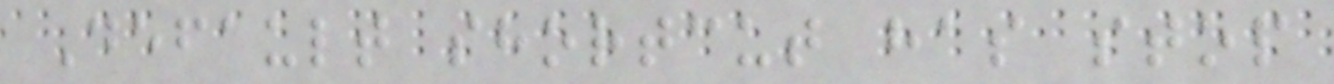Default shortcut has stop
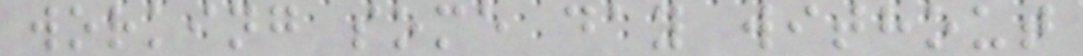working some day without
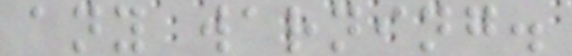any warning.
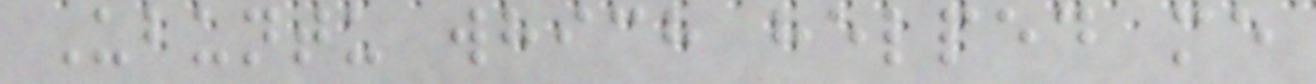Ubuntu which helped me
